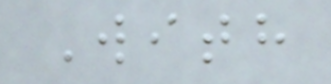With
